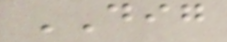DIG
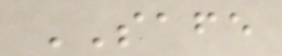SAFE
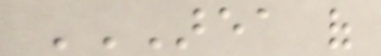AREA OF
